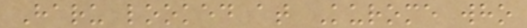Haru looked at Kurome who
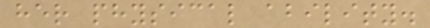her physical ability.
